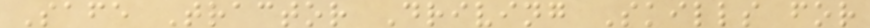Safe Tractor Driving Skills for
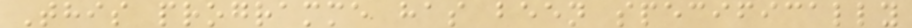This programme has been specifically
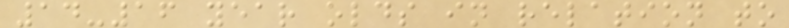14-16 year olds in relation to
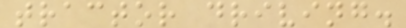tractor driving.
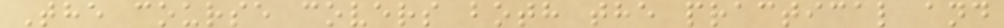The course covers both the practical and
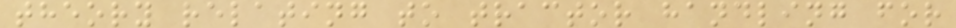theory relating to tractor handling for
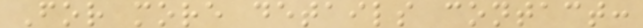For more details contact:
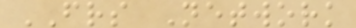FRS Network
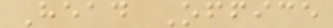Head Office
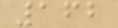162
